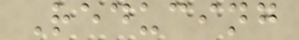Reducing
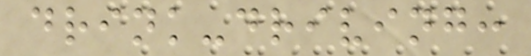drink-driving:
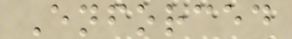Enforced
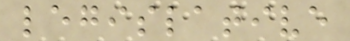legislative
